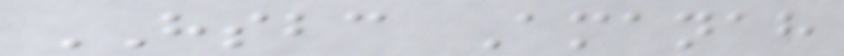HSBC Amanah
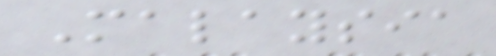Malaysia
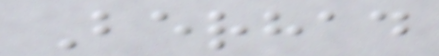Berhad
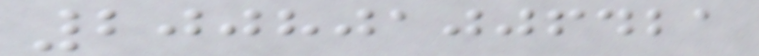200801006421
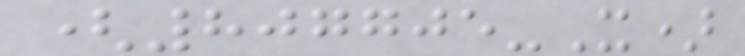(807705-X)
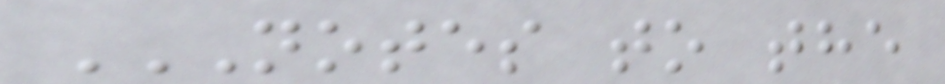NOTES TO THE
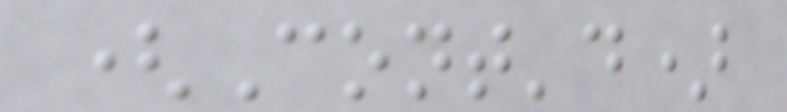(Cont'd)
